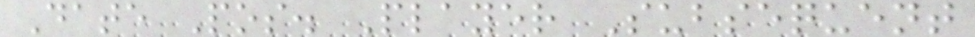Date Pos. Player Subsequent
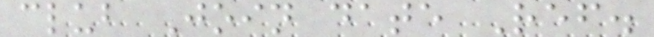club Join date Ref.
